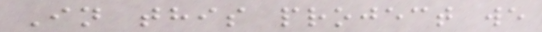In this project we
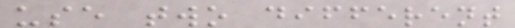use two different
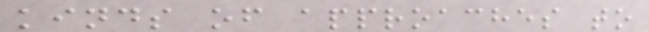kinds of approaches to
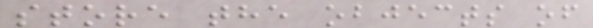store the objects of
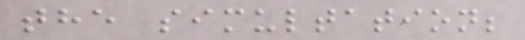the simultation;
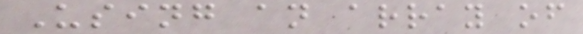Using an array of
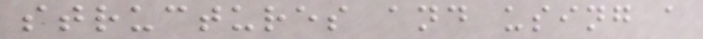structures and using a
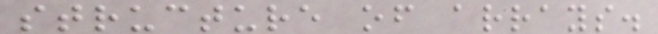structure of arrays.
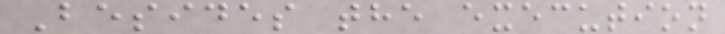Besides the execution
